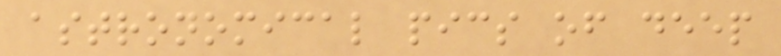astronomical pics of deep
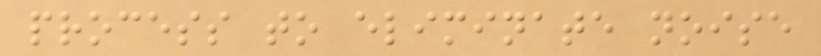process to eliminate noise
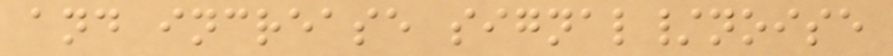and increase signal/noise
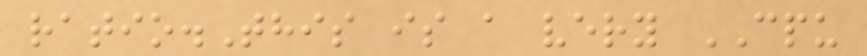ratio.This is a very CPU
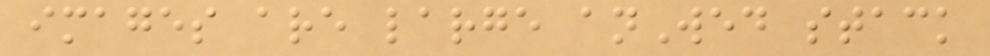images are large anWed stack
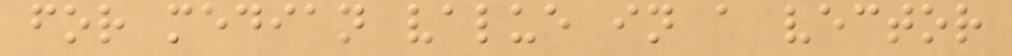for median value in a vector
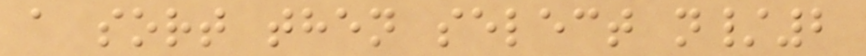a sort then select n/2
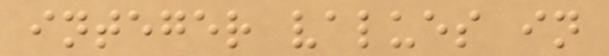integer values in
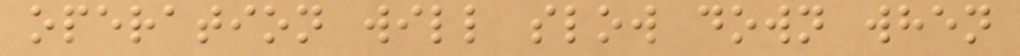operation will slow down when
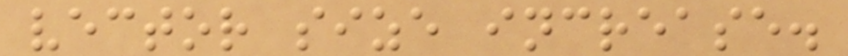vector size increase.
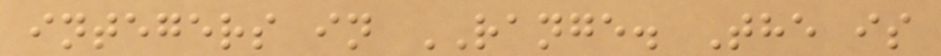integers in RANGE. The is
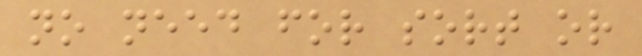no need for sort or
